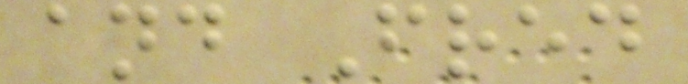and Fred
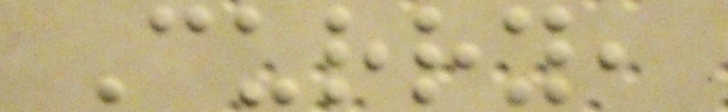Curry,
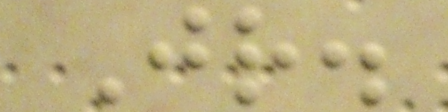Jr.
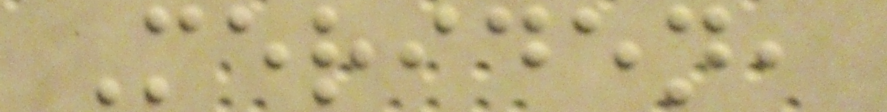Meriden,
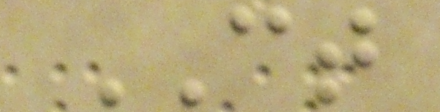CT
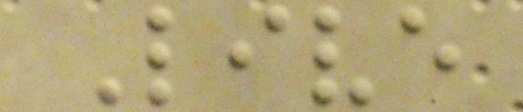Live
